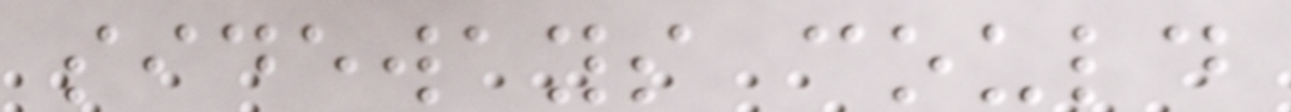sideways could
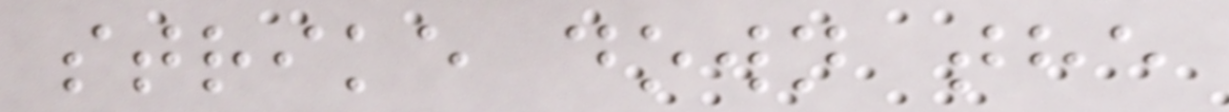strike down the
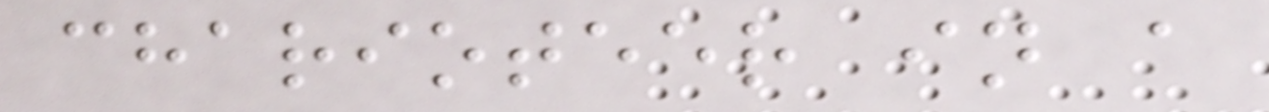charioteer in a
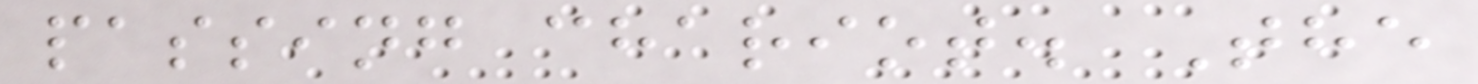passing chariot. The
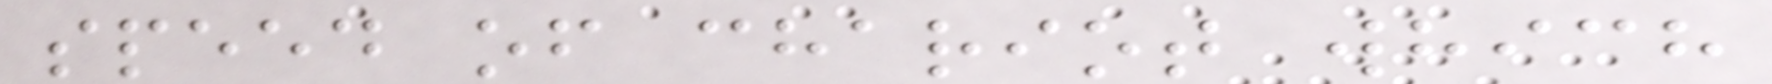speed of chariot which
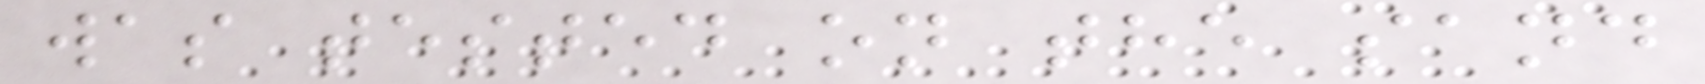was tested on the sand
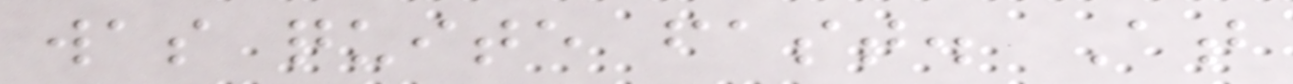was quite fast. At
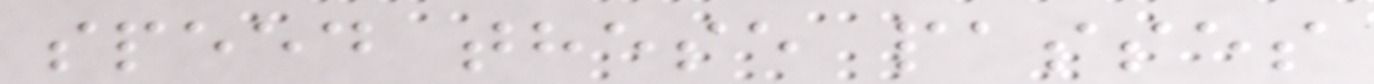speed these passes
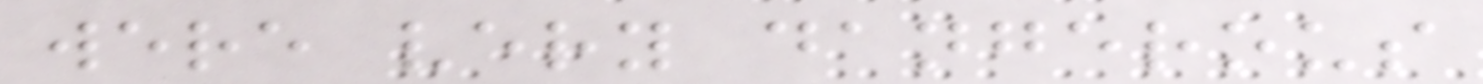were very dangerous
